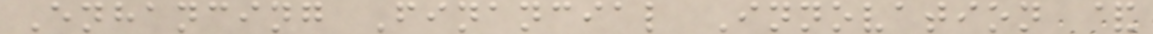Enhancing Financial Innovation &
